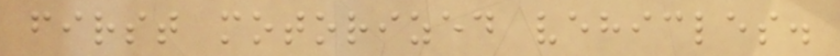first motorized vehicles.
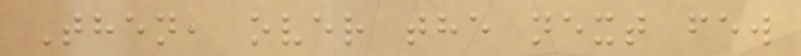Then, over the next few
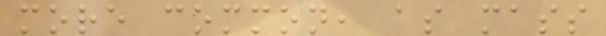more common, as mass
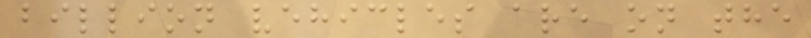billion vehicles are on the
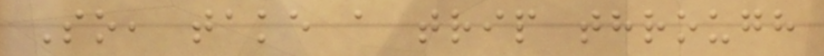So, take a trip through
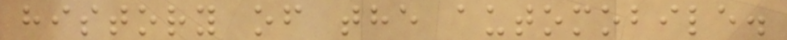history of the automobile.
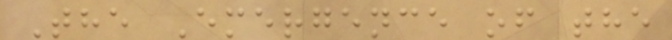The Emergence of the
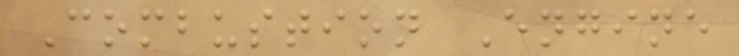Combustion Engine
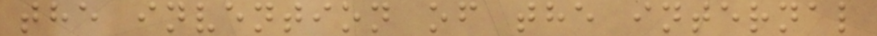the invention of the internal
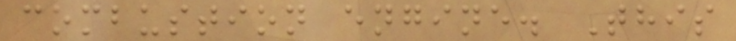combustion engine. This
